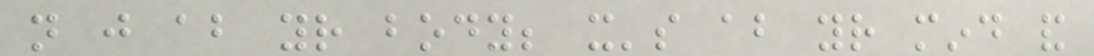not just about your body; it's about your mind and
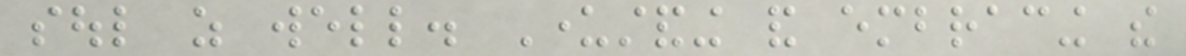soul as well. Understanding and embracing the
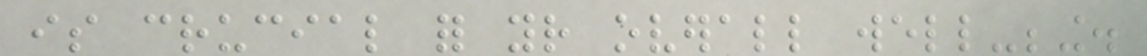is crucial for your overall well-being.
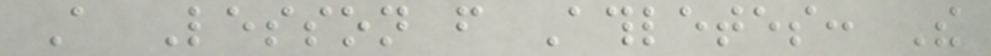A Lesson from Athletes: The
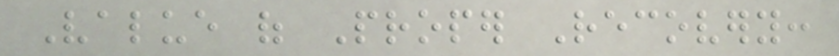Value of Proper Recovery:
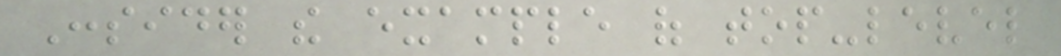Consider the example of top-level
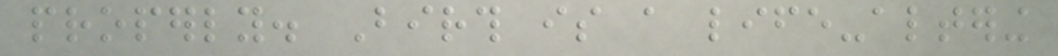properly. Birth is a life-altering
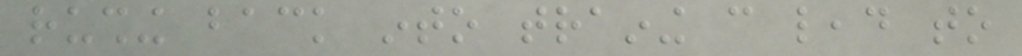rushing back into training can lead to
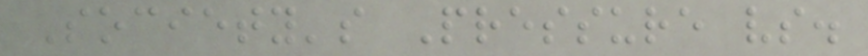Society's Pressure vs.
